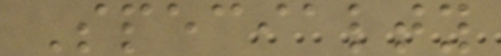Specialty
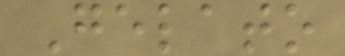Gelato
